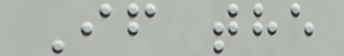If the
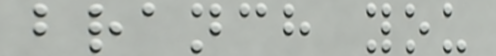branch you
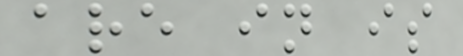are in is
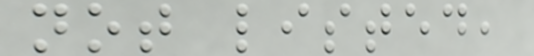not listed,
